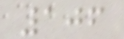106
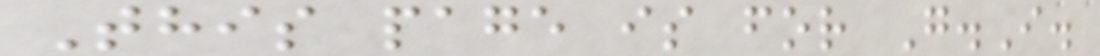This page is for G.I.
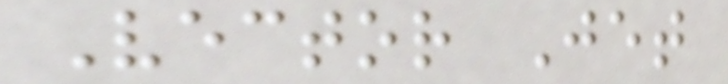Vector Jet
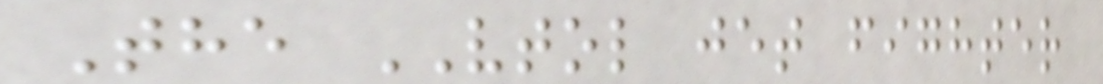The VTOL jet fighter
